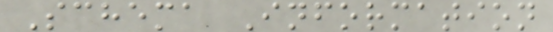Schema Information
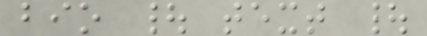bio | text |
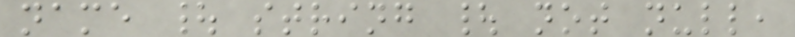name | string | not null,
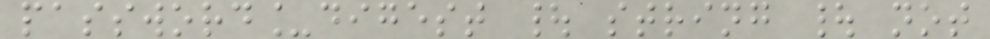password_digest | string | not
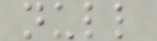null
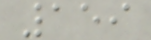159
